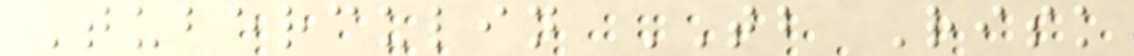Tuberculin TB Risk
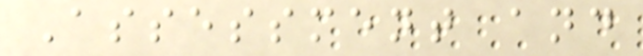Assessment and
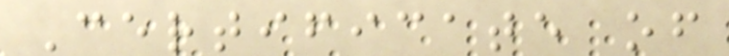Certificate of
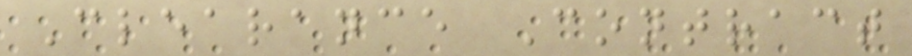Clearance Contract
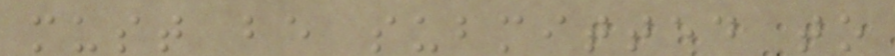must be submitted to
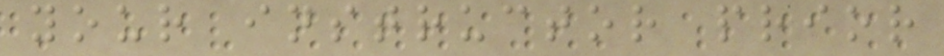your instructor prior
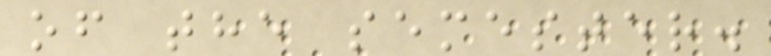of the semester.
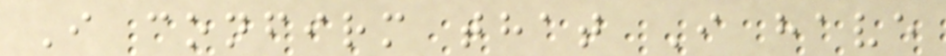I confirm that I have
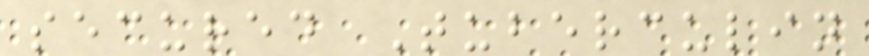secured Tuberculin
